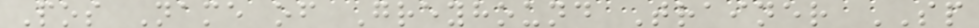Pos Name of Greyhound Trainer SP
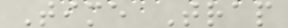Time Trap
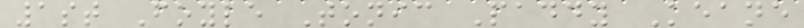1st Foyle Tonic Paddy Keane
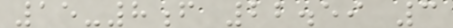15-8f 22.59 3
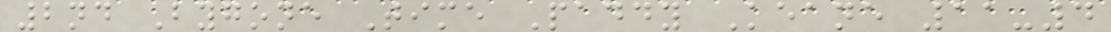2nd Bygone Time Paddy Keane 11-4
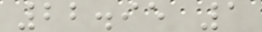22.95 1
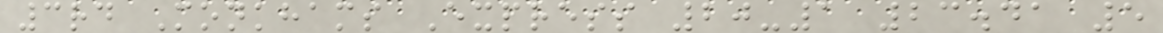3rd Monkhams Express 20-1 23.41 5
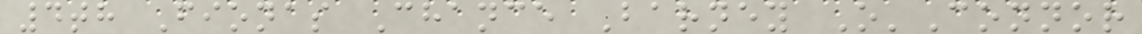4th Fionas Chance Barney O'Connor
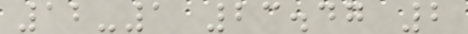12-1 23.47 2
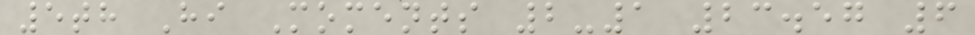5th Hi Moments 2-1 23.57 6
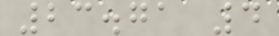23.71 4
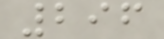296
